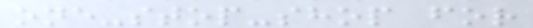one-stop-shop for
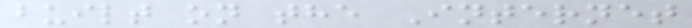built on the Internet
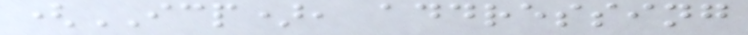(ICP), addressing
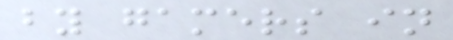by gamers in
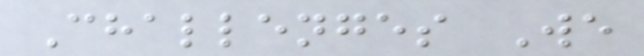Challenges We
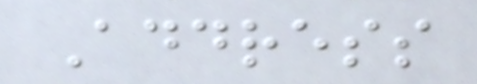Address
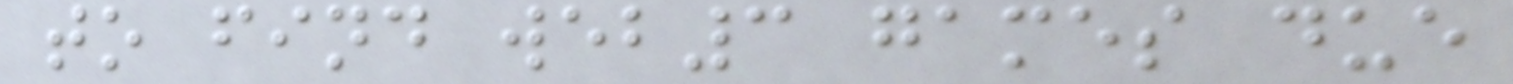to find web3 games due
